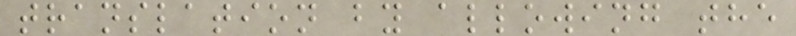translation by allowing the
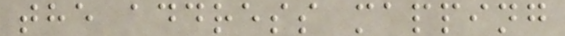the address mapping
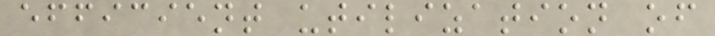efficient utilization of
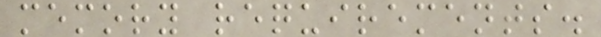memory requirements.
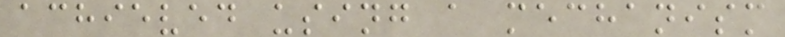achieved using a mechanism
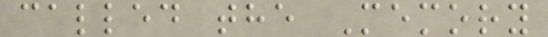called the Memory
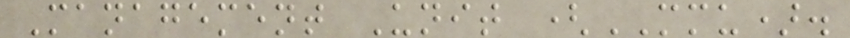Management Unit (MMU).
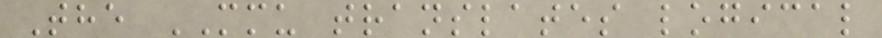The MMU translates logical
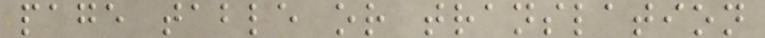page table or translation
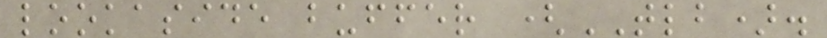lookaside buffer (TLB).
